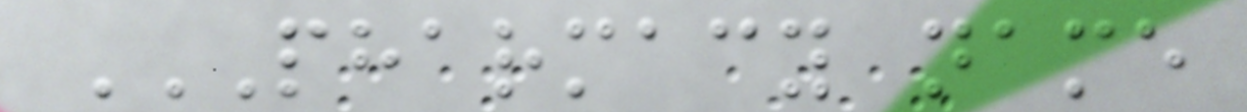PHARMACY NAME
